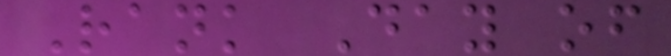Rank Day of
